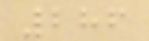286
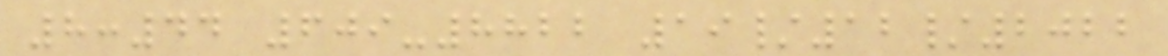8:44 609-8822 19/12/2022
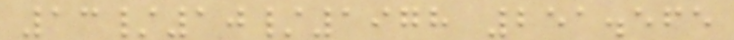13/10/1978 251.565
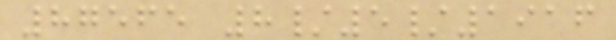87565 8/5/1916
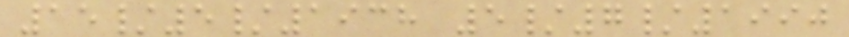15/5/1938 5/7/1990
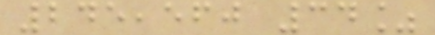245,560 34%
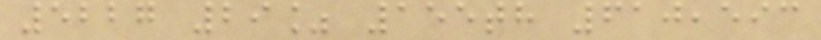5227 29% 155th 610,593
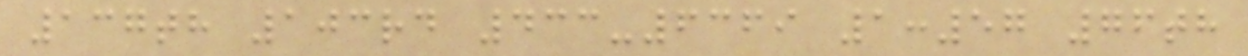137th 103rd 433-6369 1:57 76th
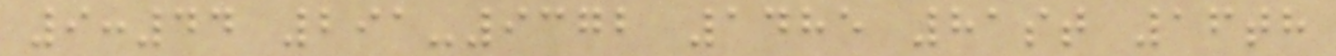9:44 291-9372 1485 81st 16th
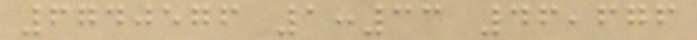6740576 1:33 46,676
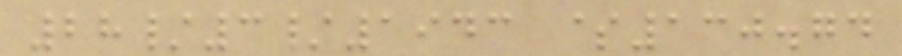28/3/1943 $130.74
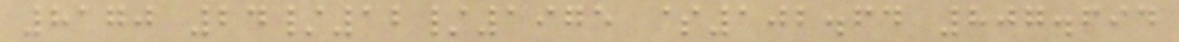8170 24/12/1975 $102.64 807.694
